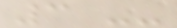3 --
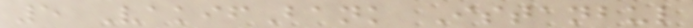5 VakifBank Istanbul
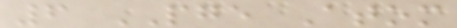6 PGE Atom
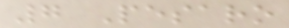7 Pesaro
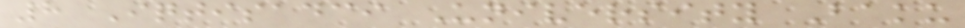8 Iqtisadci University Baku
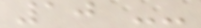10 --
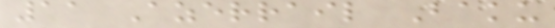11 Azerrail Baku
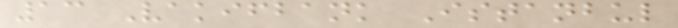13 Vakifbank Istanbul
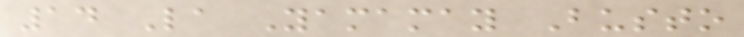14 La Yamamay Busto
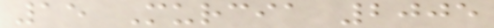15 Murcia 2005
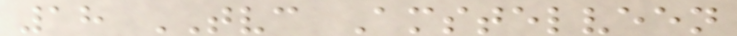18 TVC Amstelveen
